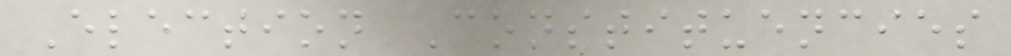Election Constituencies
